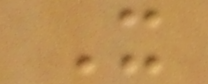It
